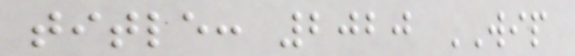title: 2020 WIP
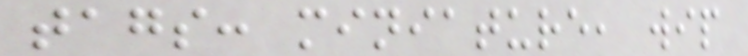tags: miniature, wip
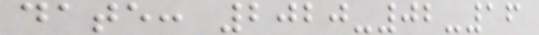date: 2020-02-16
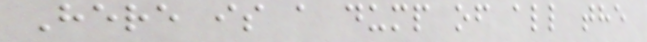Here is a dump of all the
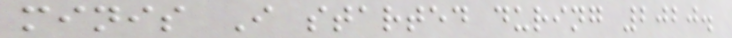minis I started during 2020.
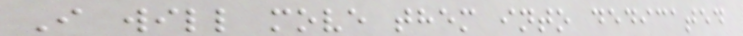I will move them into dedicated
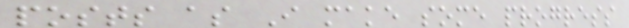posts as I make some progress
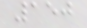150
